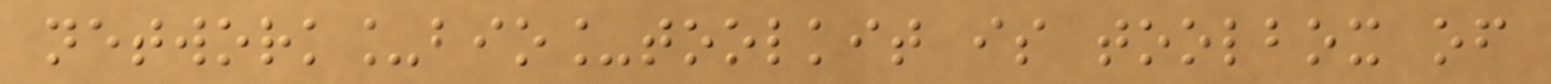network_bio_toolkit is toolbox of
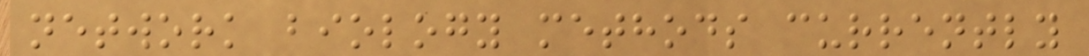network biology methods currently
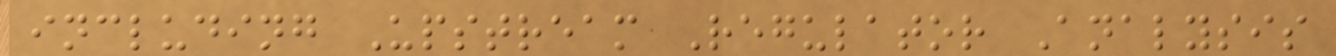including Upstream Regulator Analysis
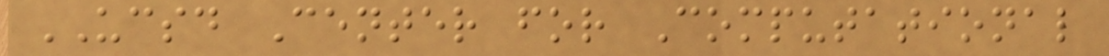UCSD Center for Computational
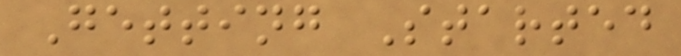Getting Started
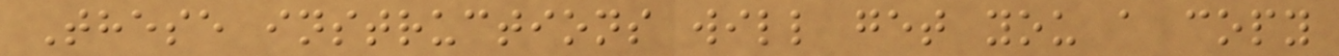These instructions will get you a copy
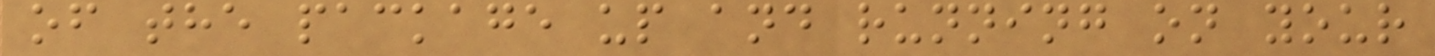of the package up and running on your
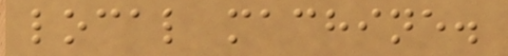local machine.
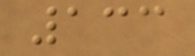133
